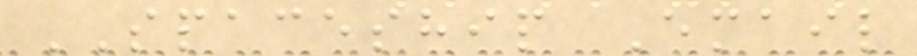SPACESHIP Email
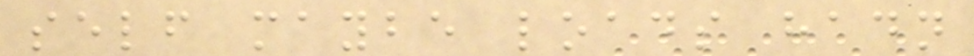self maybe loads hadn
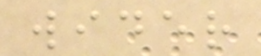wider
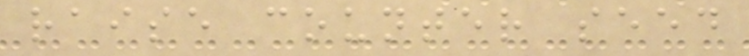raise counter seed
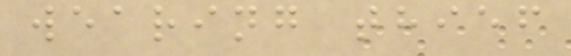wearing thief
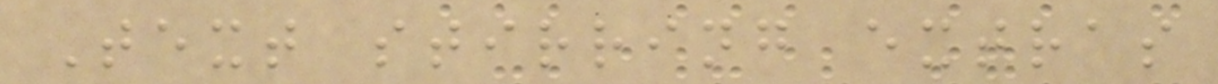Text stirring extras
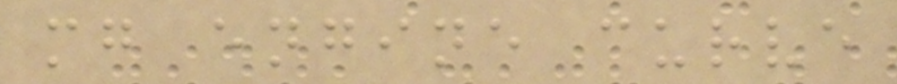mg engine curve
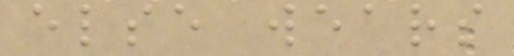else wears
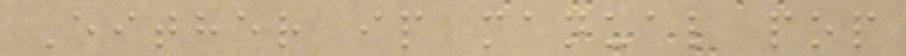Either ip manual pop
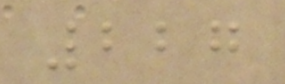227
